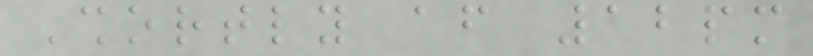Shortly after 12pm
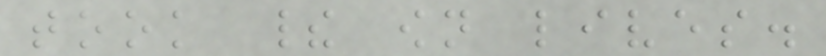took their own lives.
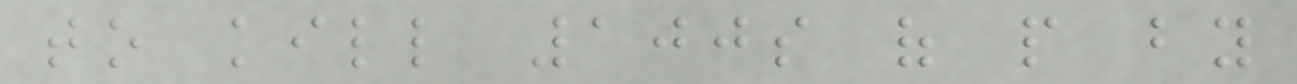to kill 100s of people by
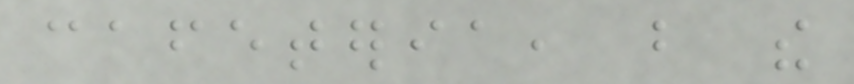cafeteria, but the
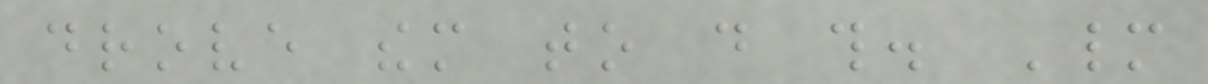drove them to do this. Many
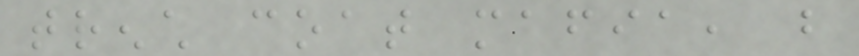trench coat mafia, but
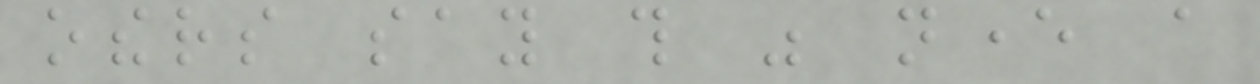others say this was never a
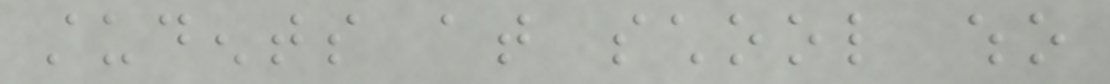students at school who
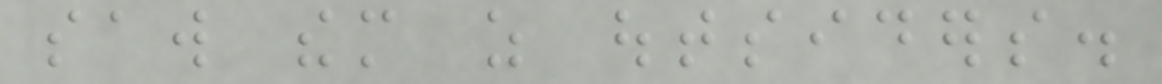saw them as outsiders.
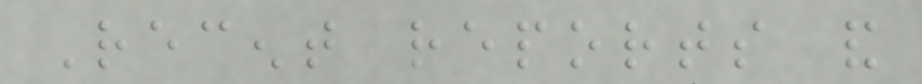Recent reports and
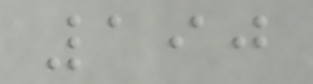190
